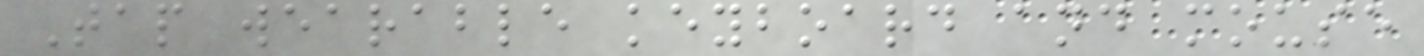Tap wearable keyboard and mouse
